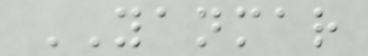YANMAR
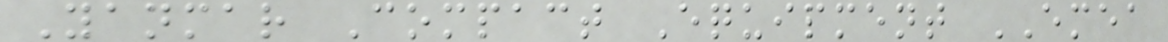Yanmar Compact Equipment EMEA
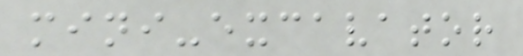mini-excavator
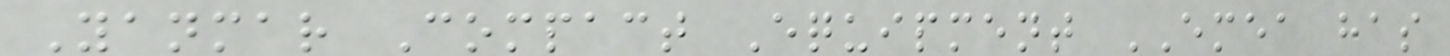Yanmar Compact Equipment EMEA has
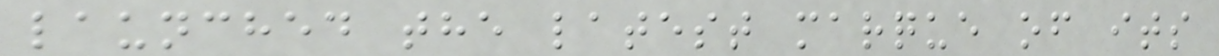launched the latest marque of its
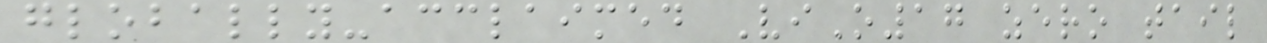globally-acclaimed ViO17 zero tail
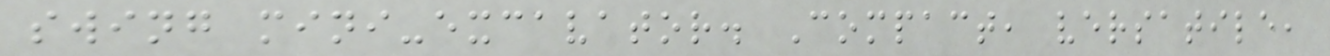swing mini-excavator. Compact, versatile,
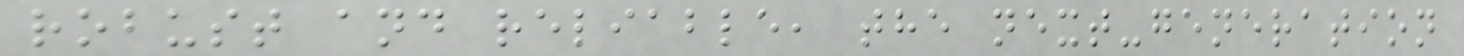robust and reliable, the next-generation
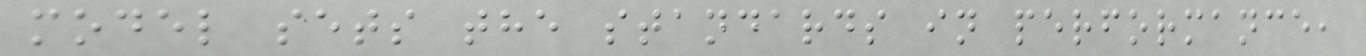model sets the standards in performance,
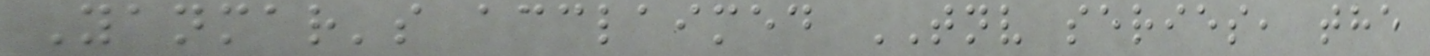Yanmar's acclaimed TNV series, the
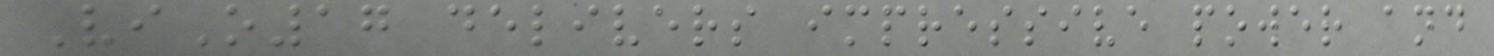ViO17 delivers impressive power and
